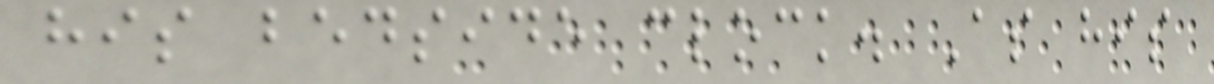his bedside clock. As his
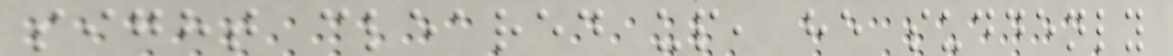sight cleared up, he suddenly
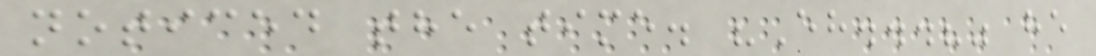noticed the time. "Eh...?" he
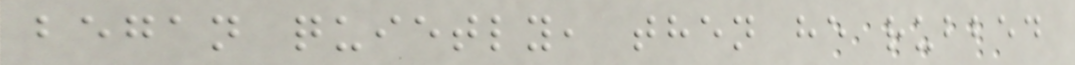began quietly, then he rubbed
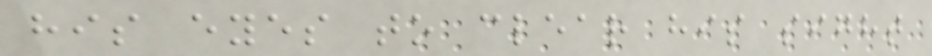his eyes to clear his sight
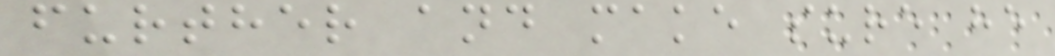further and make sure he
